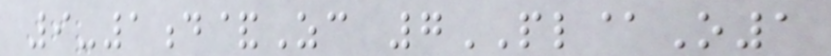9-1d&Zc 7PL@O1
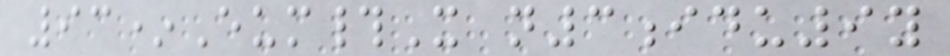93*Eum#X n3idu9y
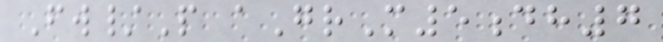Fw/P aGrM5dh7
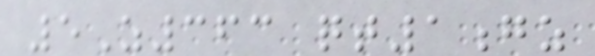5Z363 qt1gz
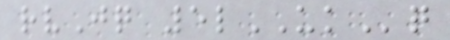rvJq 5lUKq
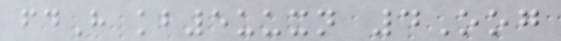fdH kb5uuxn 4Oog
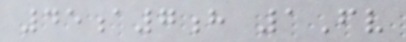45a7h 1Fv
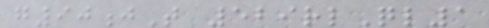g90jT 529rlQl1
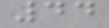44
